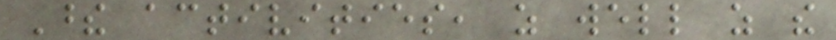These activities, as well as the
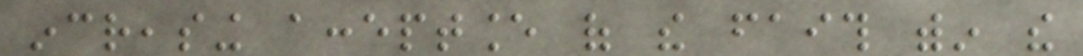increasing acceptance of the faith within the
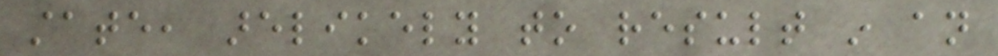state, arelikely to result in an
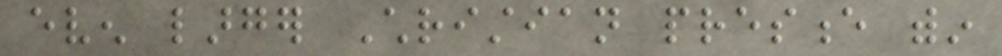even larger Christian presence within
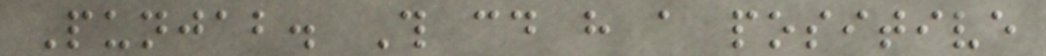Punjab. This could have a positive
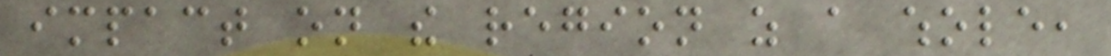impact on the region as a whole,
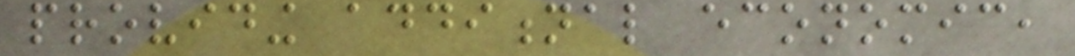providing additional economic,
